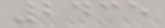2435
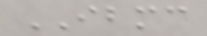IBMC
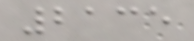2135
